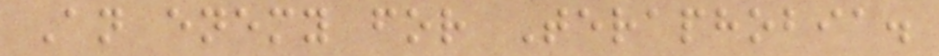An enemy for Teraphobia.
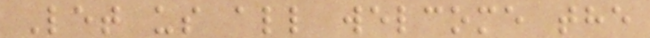Let us all welcome the
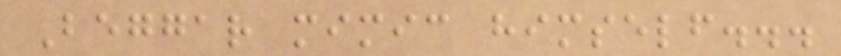Beggar mimic himself...
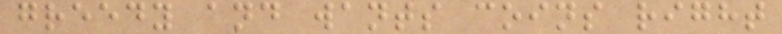greedy and wants coins right
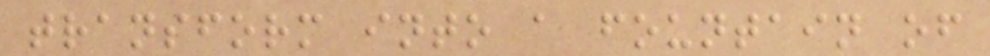transform into a fountain of
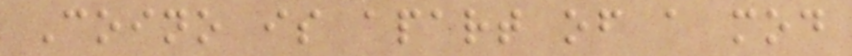Coino is apart of a mod
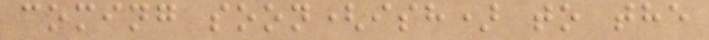coming soon(ish) to the
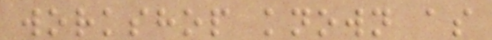workshop known as
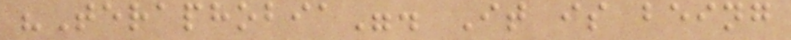"Teraphobia". It is being
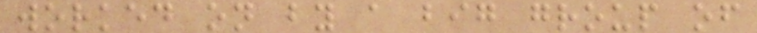worked on by a big group of
